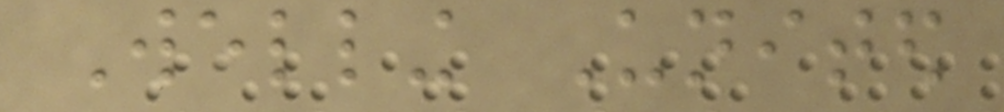Welling United
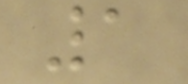1
